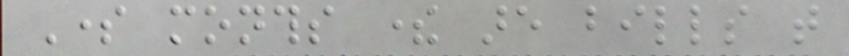Some months there are bills that
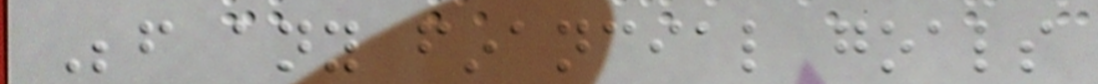Before any financial goals
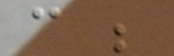can be
